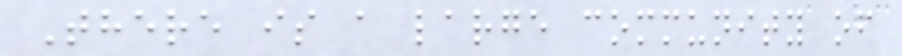There is a large community of
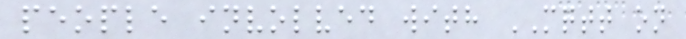people involved with MQTT on
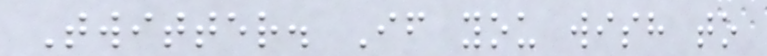Twitter. If you wish to
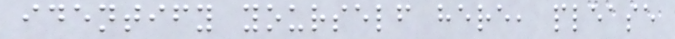identify yourself here, please
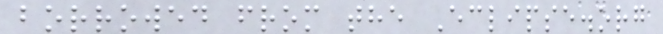borrowed from the Eclipse.org
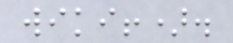wiki!).
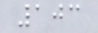103
